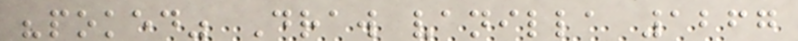"poked" Draw vanilla 1267
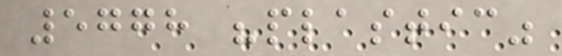5778 "plastic"
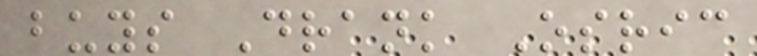buys Drank Osric
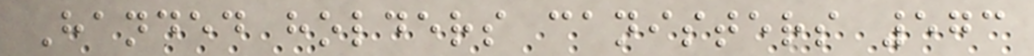Handed holders canisters 573
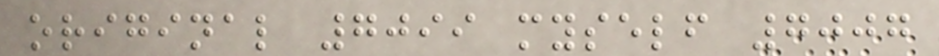original 7099 myself 7007
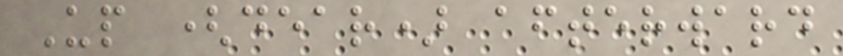Up (dear) afterward
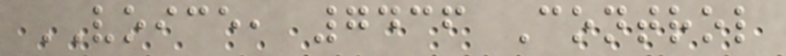VOICE, 7436 Control
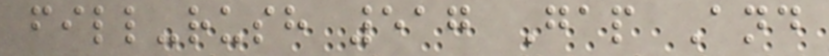fill-rush 517 Gap And
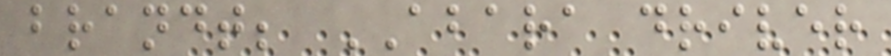brandt; ABARA driver
